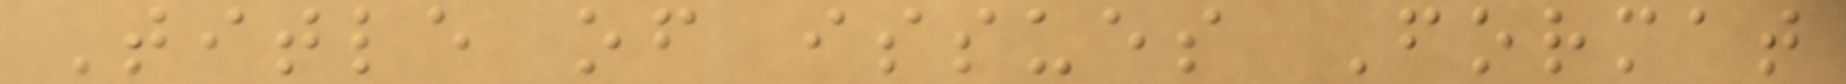Title of issues Format
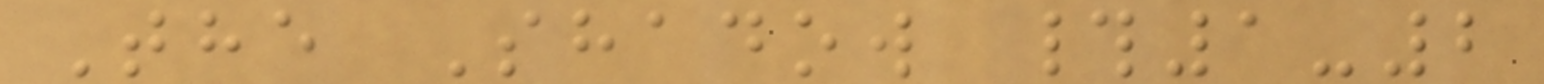The Shadow #1-2
